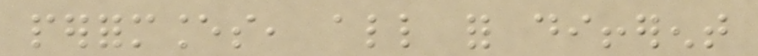performances, all for different
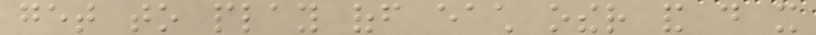get to play off each other and do it
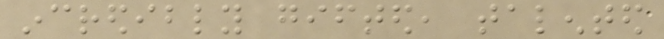incredibly gifted, talented
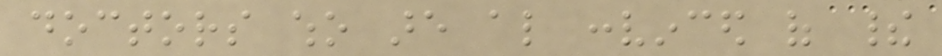doctors who are also convinced of their
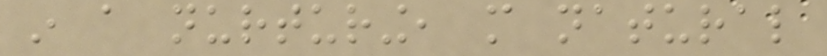in a nurturing, more natural
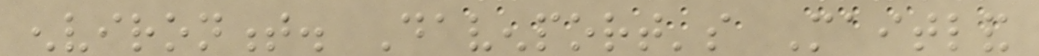environment. Davenport's Maitland
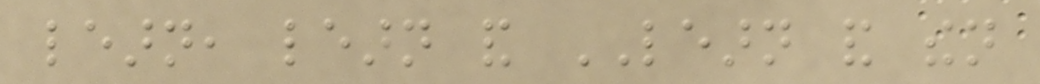learn, learn and LEARN and then
